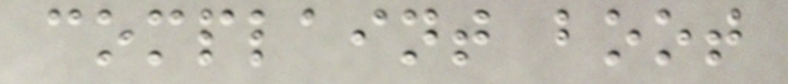complaint boot
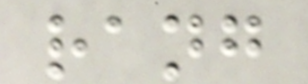rang
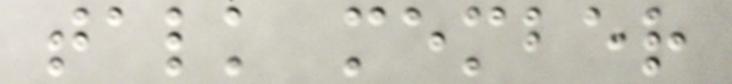talk member
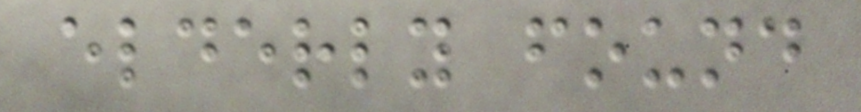elderly found
